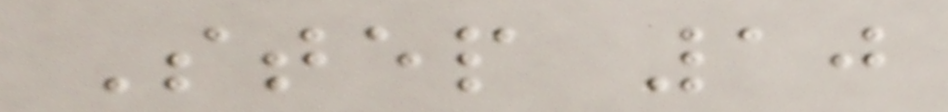Step 10
